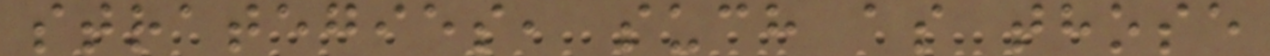strategies, such as those
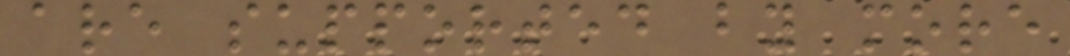are supported by more
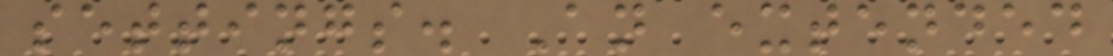settings. An extended
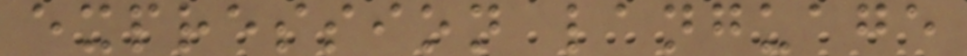expression language
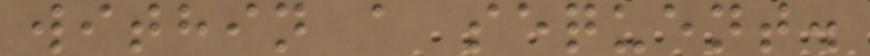within a sequent.
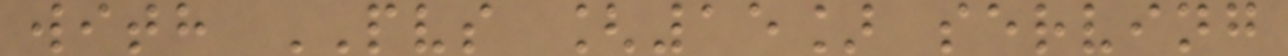with PVS [15] serving
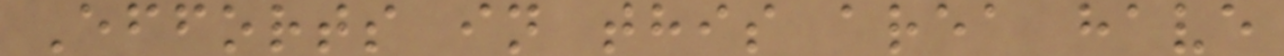Efforts in this area have
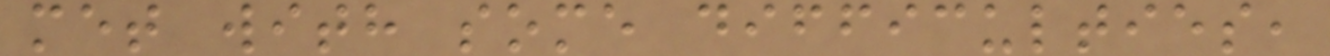met with some difficulties,
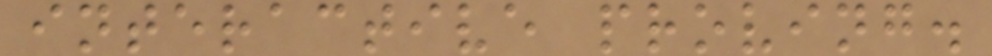interactive proving.
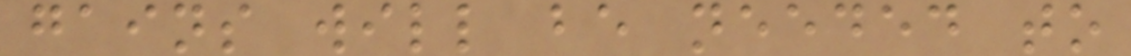gains will be needed to
